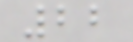22
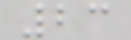23
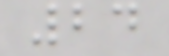24
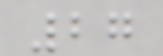27
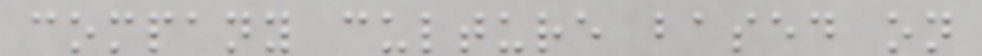company culture based on
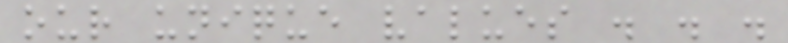our unique values . . .
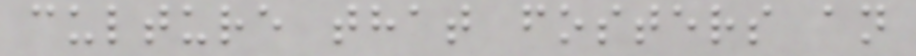culture that fosters an
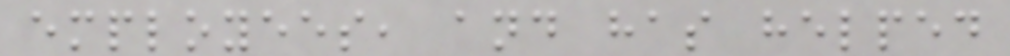employees, and has helped
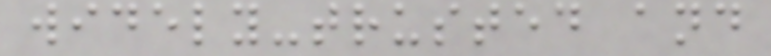widely-trusted and
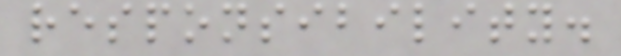responsibility.
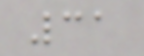31
